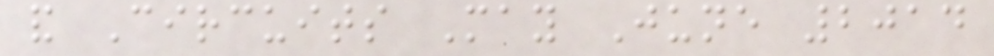and Circuits May June 2014
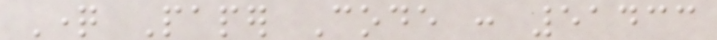Question Paper Code : 51433
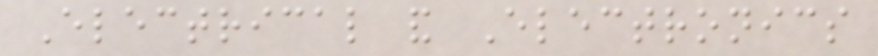Electrical and Electronics
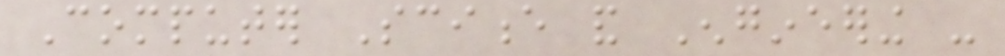Computer Science and Engineering -
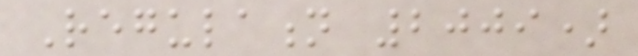Regulation 2009)
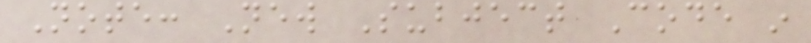Note: New Subject Code in
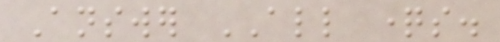Answer ALL questions.
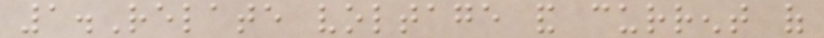1.Relate voltage and current of
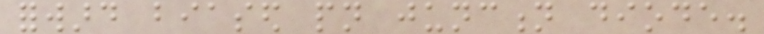forward biased pn junction diode.
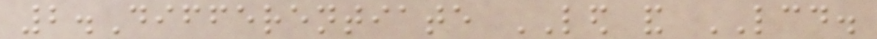2.Differentiate LED and LCD.
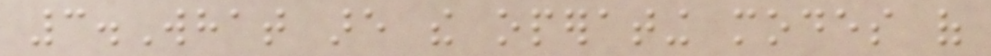3.What are the operating modes of
